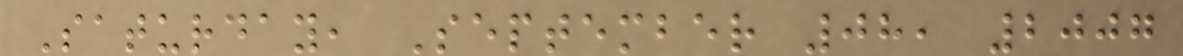Saturday, September 08, 2007
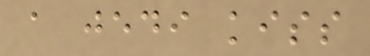a jedi kiss
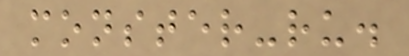monster-ru.
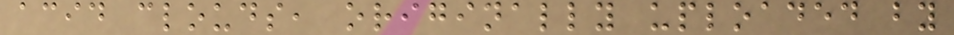acid clouds, originally uploaded by
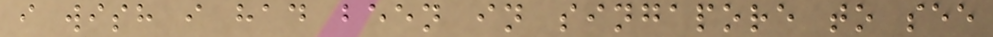i wish i had been in singapore to see
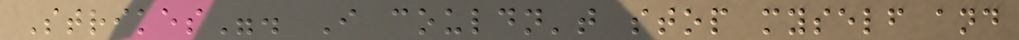Strikes". I couldn't stop myself and
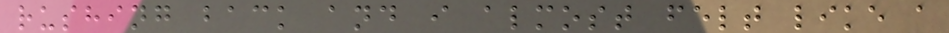rushing back and i almost felt like a
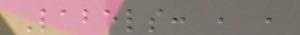Labels: , ,
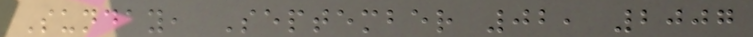Sunday, September 02, 2007
